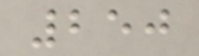250
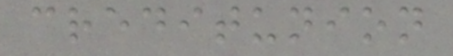creditunion
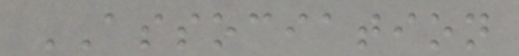ASSOCIATION
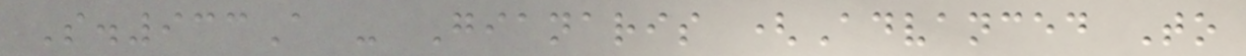S.933A - Gianaris (Advanced To
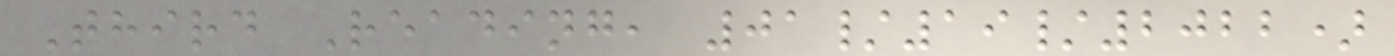Third Reading, 01/19/2022)
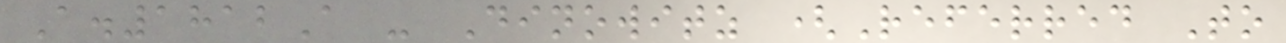A.1812A - Dinowitz (Referred To
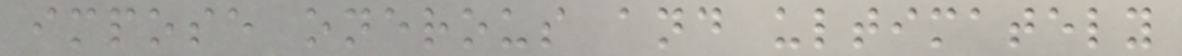impose onerous and ultimately
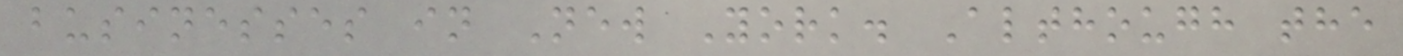businesses in New York. Although the
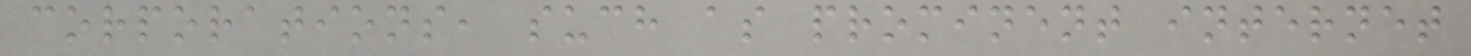corporations, such as prominent internet
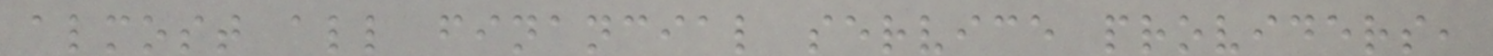almost all financial service providers,
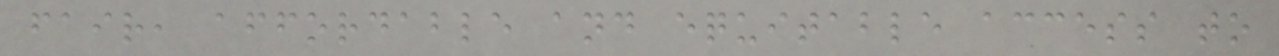fair, affordable and equitable access to
